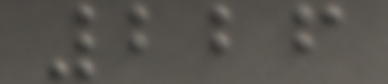226
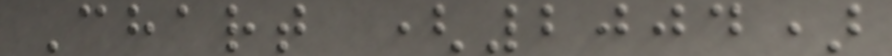Chart (2004)
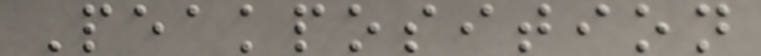Peakposition
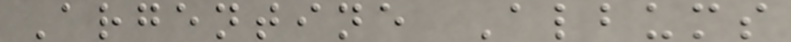Argentine Albums
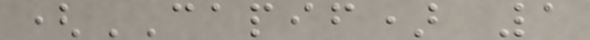(CAPIF) 1
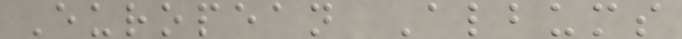European Albums
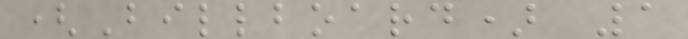(Billboard) 1
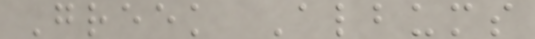Greek Albums
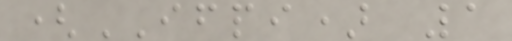(IFPI) 1
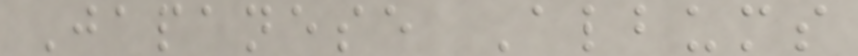Japanese Albums
